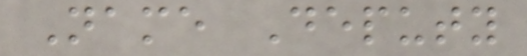Name Deputy
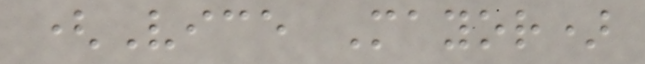(Vice Mayor)
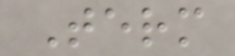Term
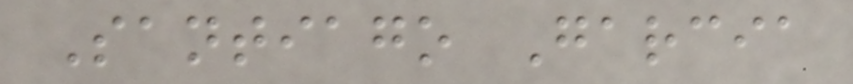Santiago Garcia
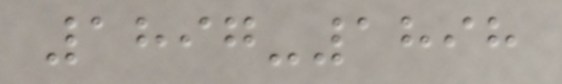1897-1898
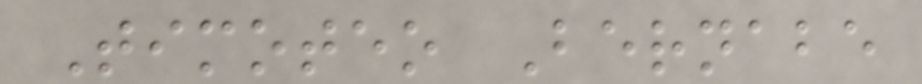Timoteo Bernabe
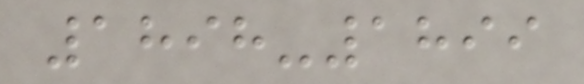1898-1899
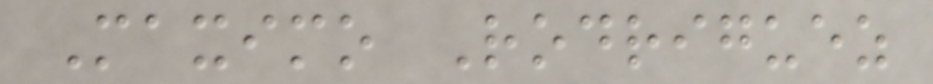Maximo Rodriguez
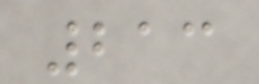213
